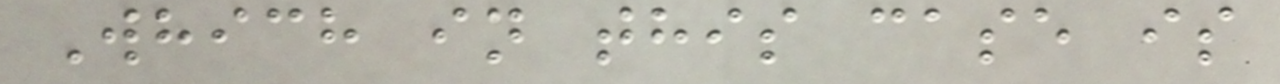Which in this case is
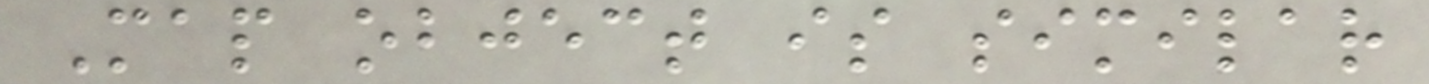Map object is similar
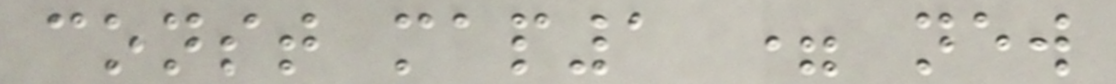const map1 = new
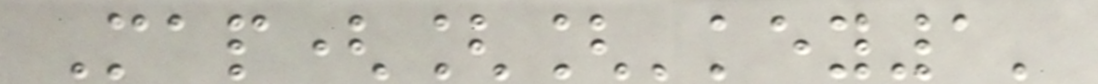Map([['key1'
